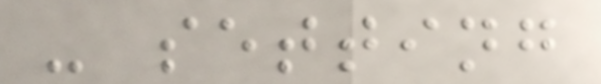- setting
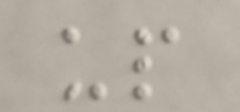up
